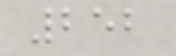252
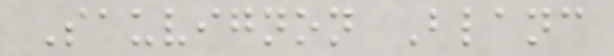Sauvignon Blanc
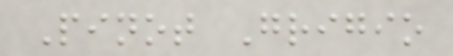Pinot Grigio
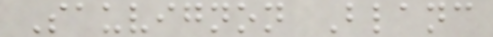Sauvignon Blanc
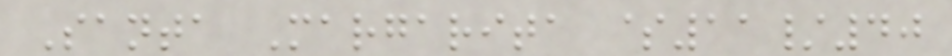Santa Margarita $11/40
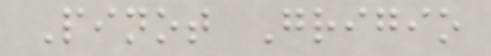Pinot Grigio
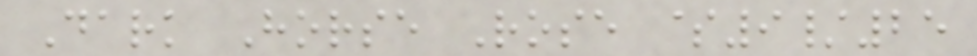Dark Horse Rose $9/25
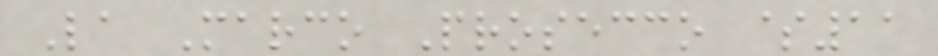La Marco Prosecco $11
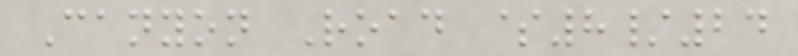Canyon Road $8/24
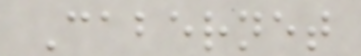Cabernet
